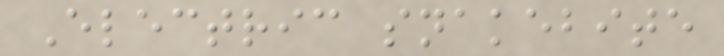Electric snakebite
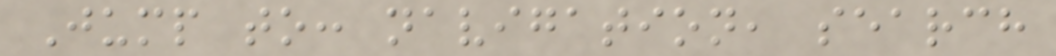Jump to: navigation, search
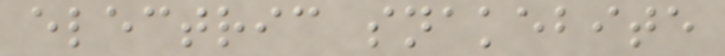electric snakebite
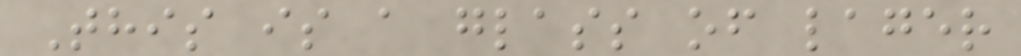This is a glass of lager
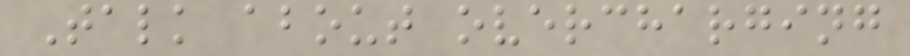Talk about overcharging
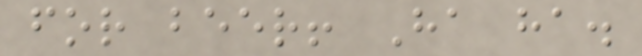for beer! Ha ha.
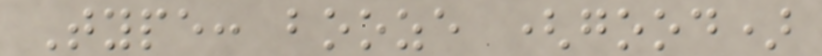Type: booze (good)
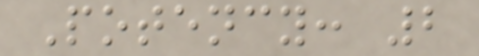Potency: 2
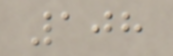108
